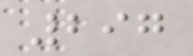297
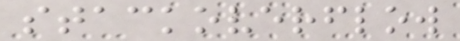stackoverflow
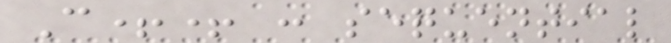C++ : sequential
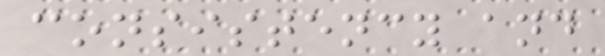consistency and
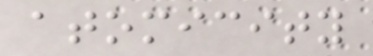atomicity
